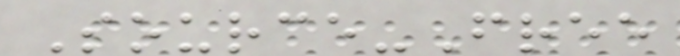Source-Free
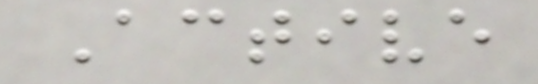Active
